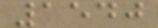1540
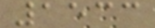1533
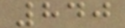840
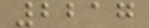2217
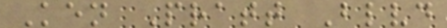Ken Pratt Blvd
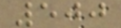500
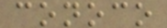conoco
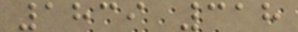1839 318
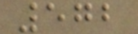572
